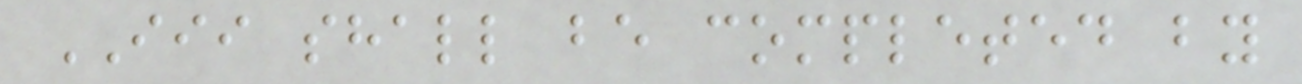III shall be completed by
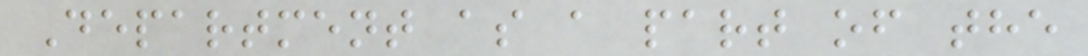Department as a part of the
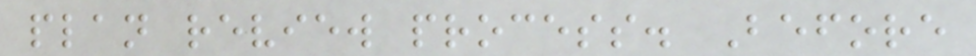plan review process. Before
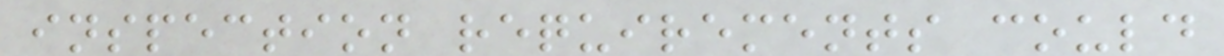inspection requirements could
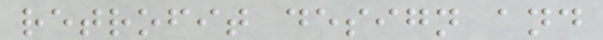retrofit design and
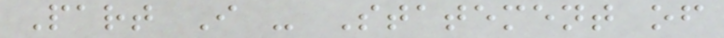Part I - Statement of
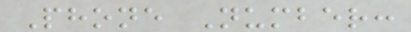Phone Number:
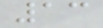13
